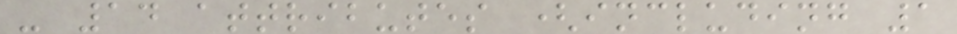- 14 attributes (including 1
